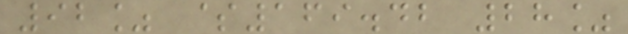92% $169.42 28%
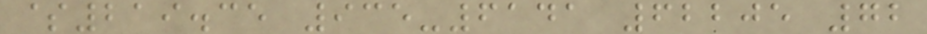$219.35 935-6141 62205 72
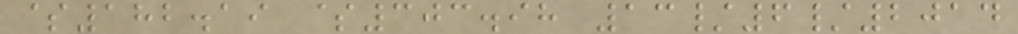$182.19 $303.98 13/6/2014
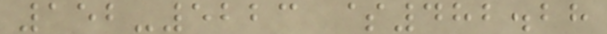152-5223 $482.28
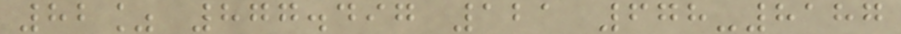82% 877.497 121 678-8187
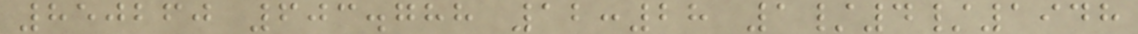850260 603.788 12:28 1/4/1948
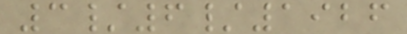3/6/1926
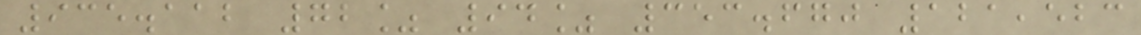935.112 72% 94% 353.670 121,523
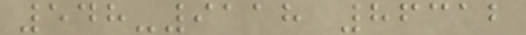548-9118 86312
